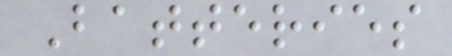Batteries
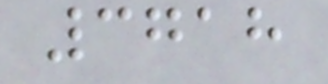3718
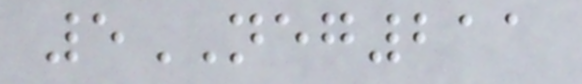5NEG211
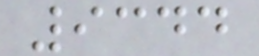9344
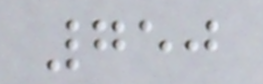750
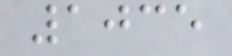1035
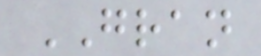GRAN
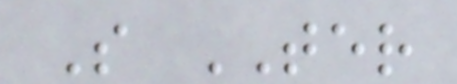S TER
